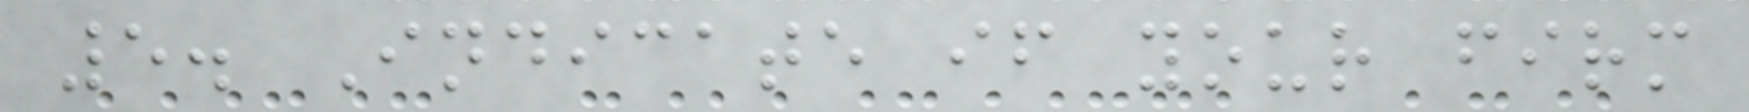5. Indicate if your firm
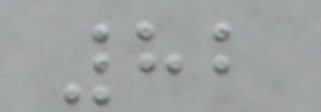82
